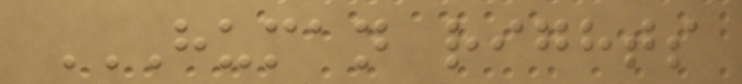HUMAN RIGHTS
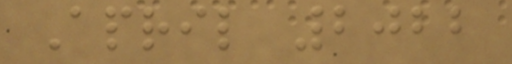April 2022
